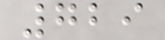729
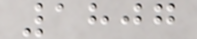1807
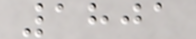1801
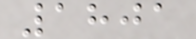1801
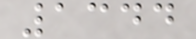1344
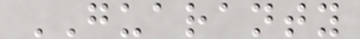GUARANTY
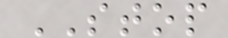STOP
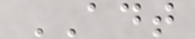ADT
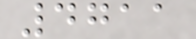4711
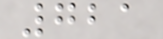721
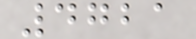4721
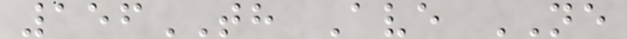156TH Ave NE
